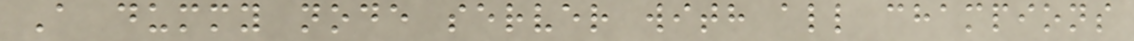A dummy node server with all champions
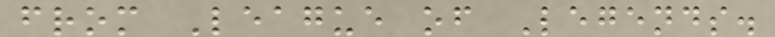from League of Legends.
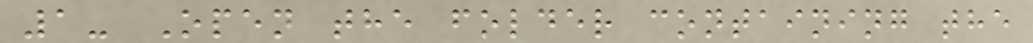1- Open the folder containing the
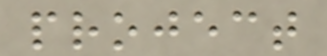project
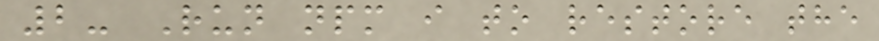2- Run npm i to restore the
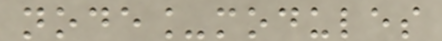node_modules
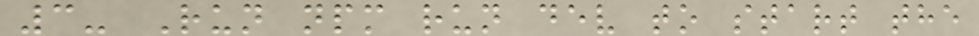3- Run npm run dev to start the
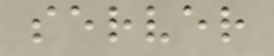server
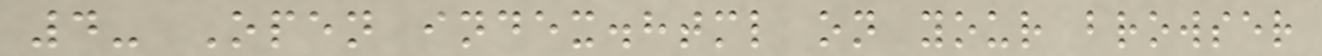4- Open index.html on your browser
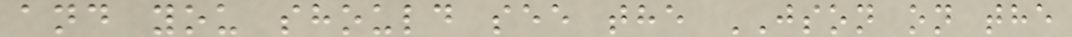and you should see the JSON on the
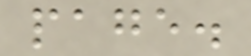page.
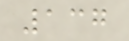137
